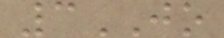3JO
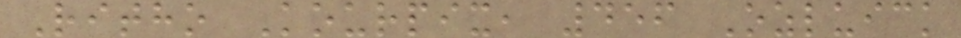Ritho Kourpix, 456 Ozluick
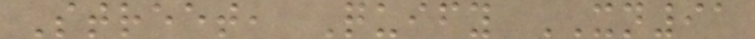Street, Quify XN91
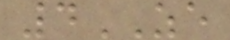4ZE
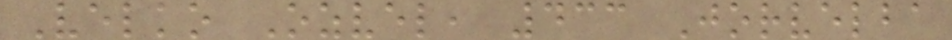Velko Ozvel, 433 Jorvelba
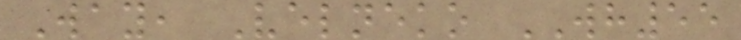Way, Velneko WH55
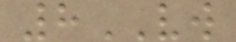8VW
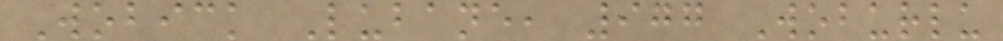Wobick Lubane, 977 Woburlu
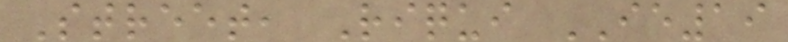Street, Riqui IE19
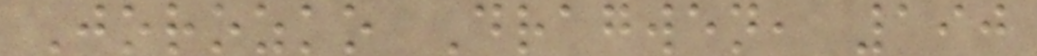Jorozko Dragwen, 190
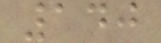140
